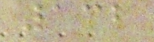132
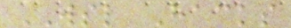WSL Hacks
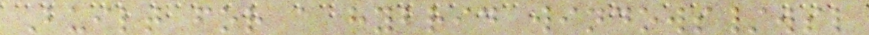Built for a hybrid windows/wsl
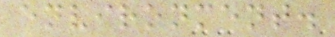environment.
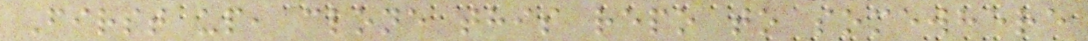First up, clone this repo to somewhere
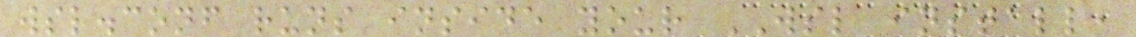wsl.conf runs inside your WSL install,
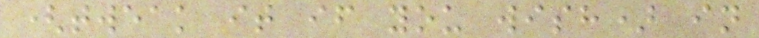(tweak it if you wish) in
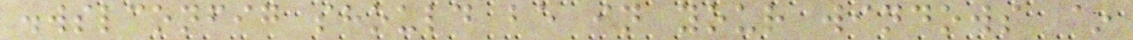.wslconfig should be in your windows ~
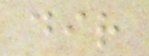dir
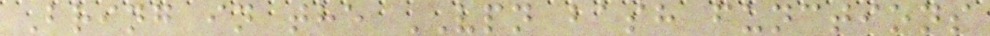Bring in the VPN bash functions
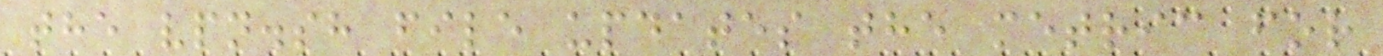the vpn.sh file updates the metric for
